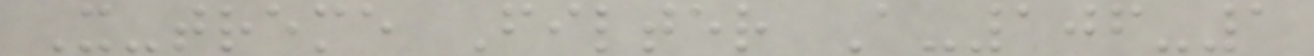X-treme Filter A-106-1
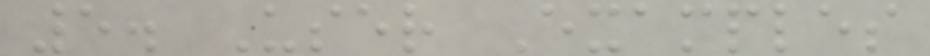5. User Examples
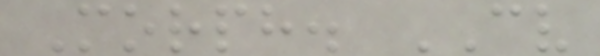Morph. CV
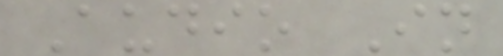Audio In
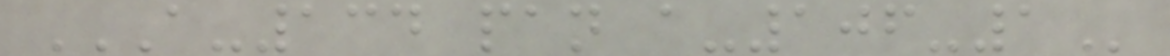A-134 PAN A-106-1
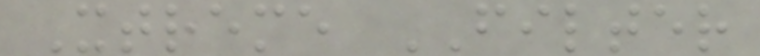Xtreme FILTER
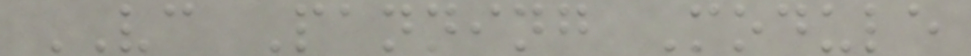VC Panning Module
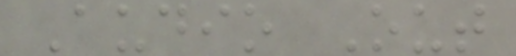Audio Out
